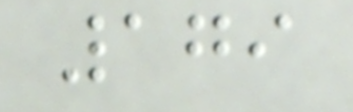179
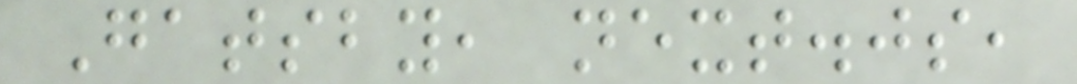Gatsby, next.js,
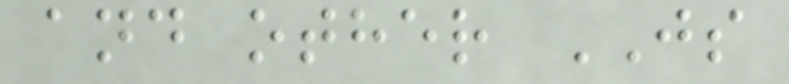and other JS
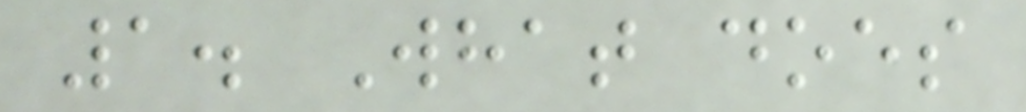1. What does
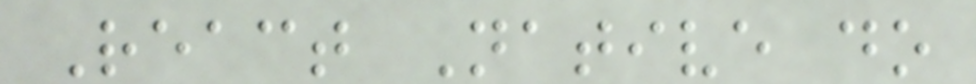React Native do
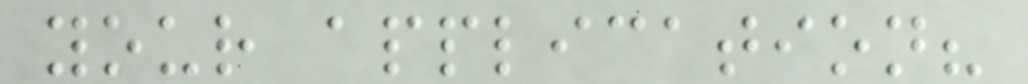your application?
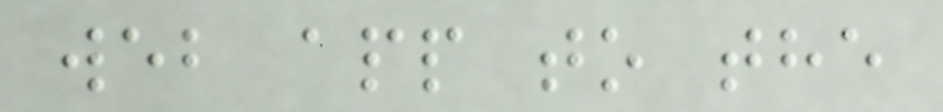web app to the
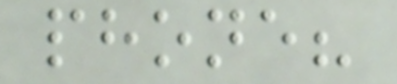phone?
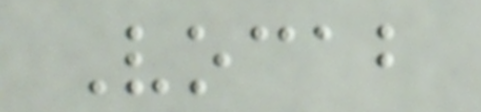Vocab
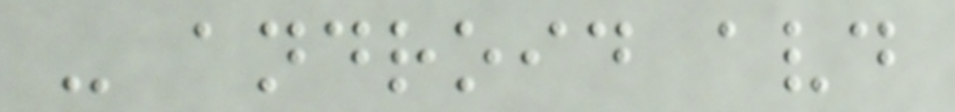- android avd
